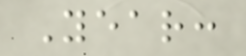Year:
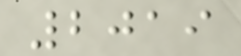2019
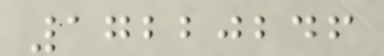17220246
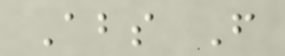Abs F
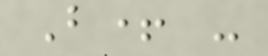B+ -
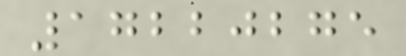17220275
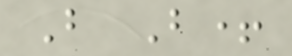B B+
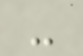-
